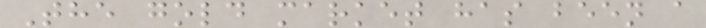The gold market has been a
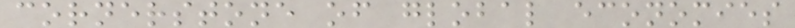cornerstone of global economies
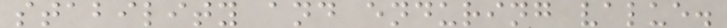stability and enduring value.
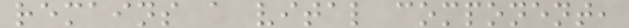remains a vital component,
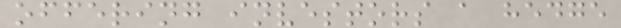offering investors a hedge
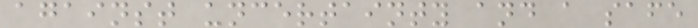against uncertainty and a safe
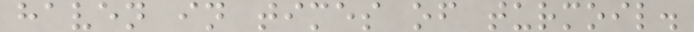haven in times of turmoil.
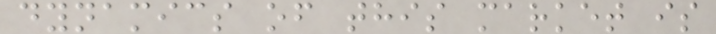dynamics of this market is
